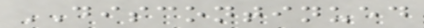DISCONTINUED
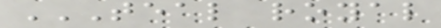TEAL ROYAL
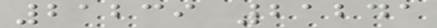21239 21241
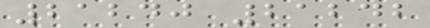21240 21242
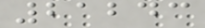21243
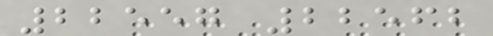22557 22562
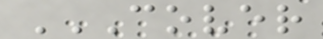COVER
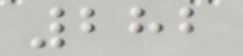282
